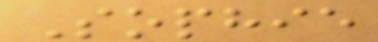Sophie
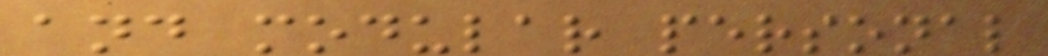and modular personal
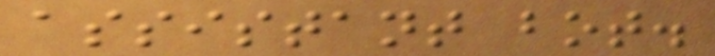assistant bot.
